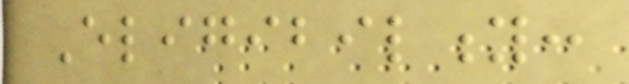Eligibility:
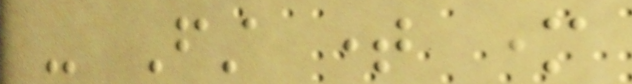- First time mother
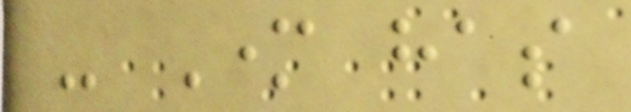- Mother has
